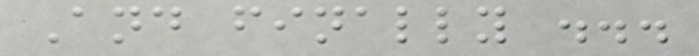And finally ...
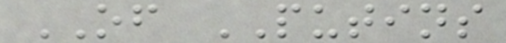OF PUTINS
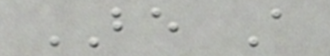BE A
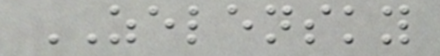ZELENSKY
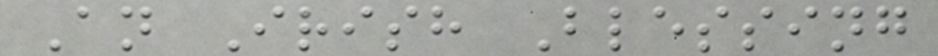An Irish Blessing
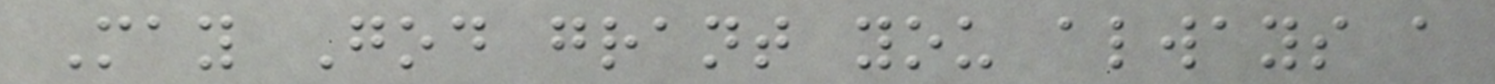May God grant you always a
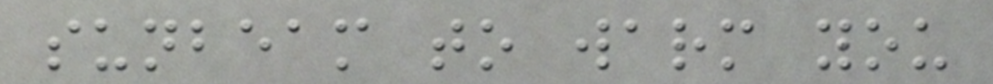sunbeam to warm you
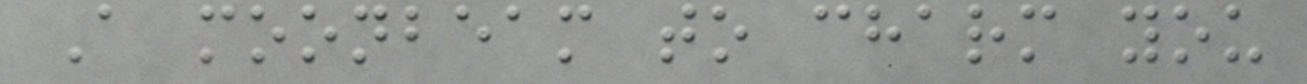A moonbeam to charm you
